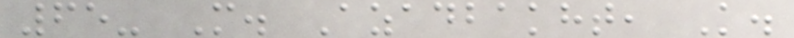65- M. Azadbakht, K.
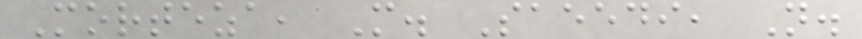Morteza, M. Saeedi, N.
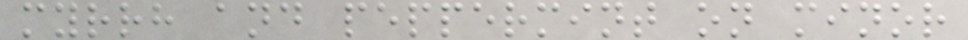myrrh and peppermint on minor
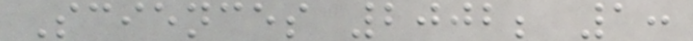Sciences 2002; 1:
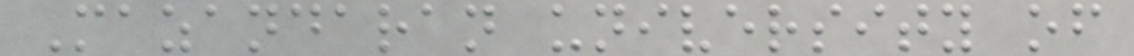Mazandaran university of
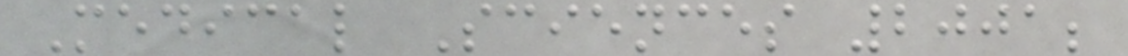Medical Sciences 2001;
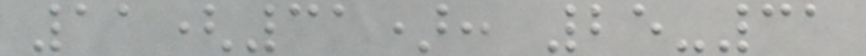11(31): 25-31
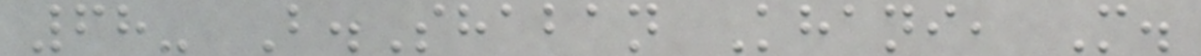68- B.Shaban Khani, M.
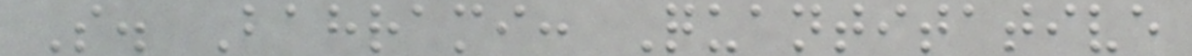S. Bahrami: Quantitative
